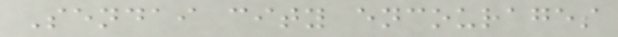Sendai city encourages
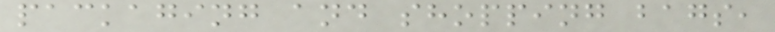packaging and shopping bags,
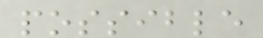possible
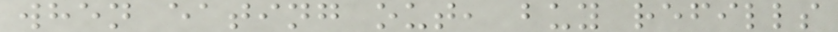when eating out, buy refills
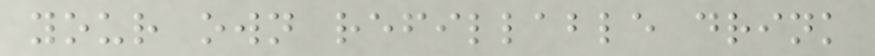your own refillable drink
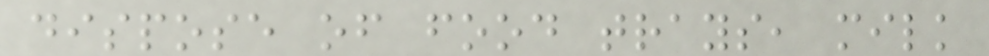dispose of food trays, milk
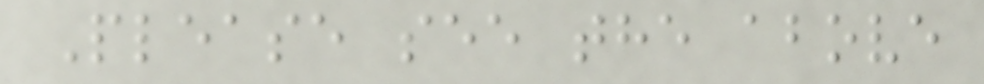Please see the above
